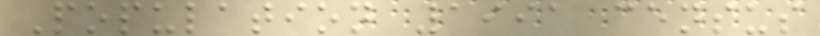Population 1991 census
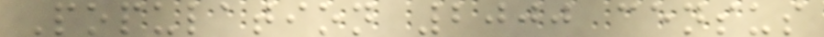Population 2000 census
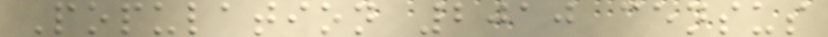Population 2010 census
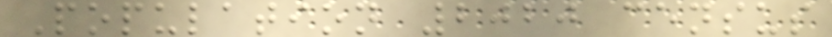Population 2020 census
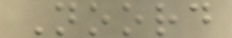Noord
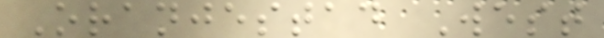Oranjestad West
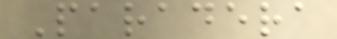Paradera
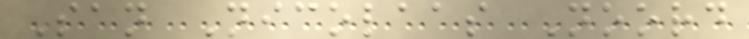San Nicolaas Noord
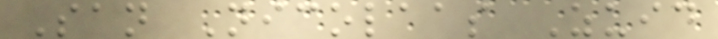San Nicolaas Zuid
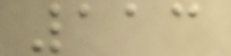113
